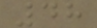48
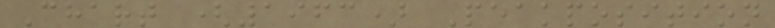Chart (1963) Peakposition
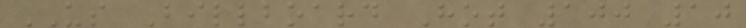US Billboard Hot 100 10
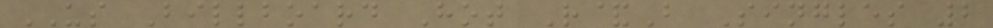US Billboard Hot R&B Singles 2
